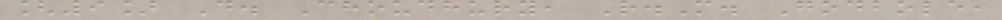[9] D. Choudhury, R.M. Godbole,
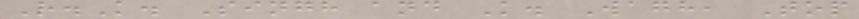R.K. Singh and K. Wagh, Top
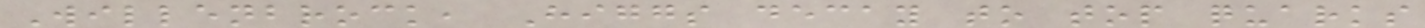Willenbrock, Higgs decay to top quarks
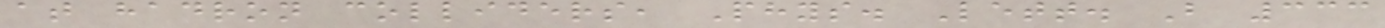at hadron colliders, Phys. Lett. B 333
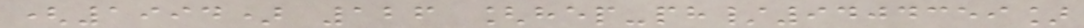(1994) 126 [hep-ph/9404359]
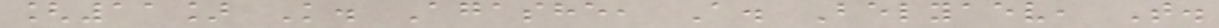[11] K. Agashe, A. Belyaev, T.
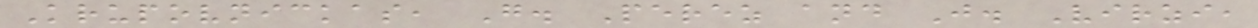Krupovnickas, G. Perez and J. Virzi,
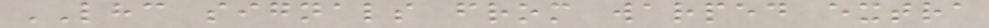LHC signals from warped extra
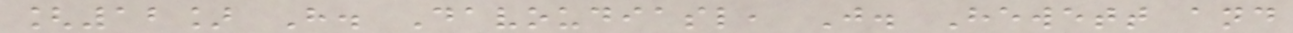[12] H. Davoudiasl, J. Hewett and
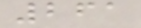261
